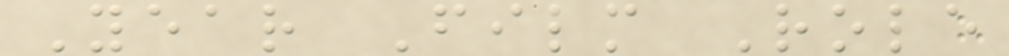Year Film Role
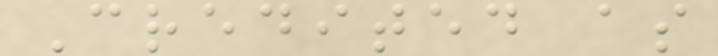Credited as
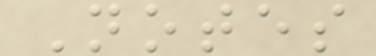Notes
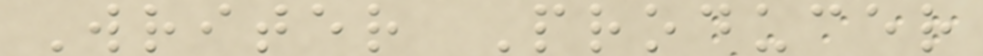Writer Producer
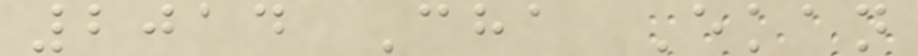2014 Cha Ekan
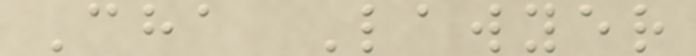Cha Lawyer
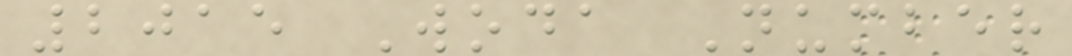2015 Woda Number
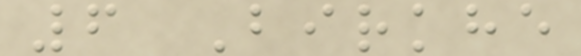6 Birkhe
